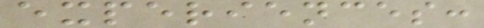experiences:
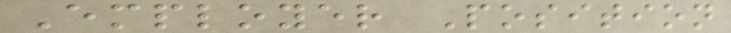Employer Position
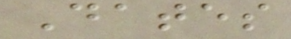Dates
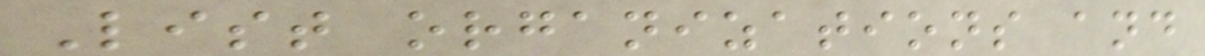List organizations and
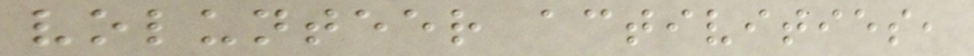volunteer activities,
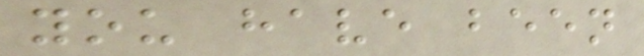you have been
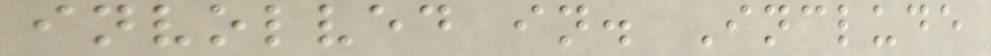involved in. Include
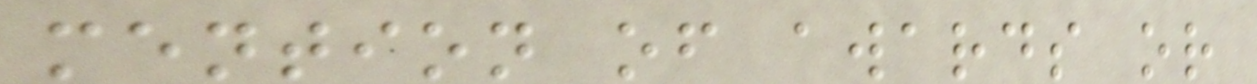mention of awards or
